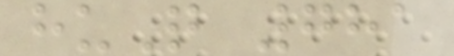huQ 781
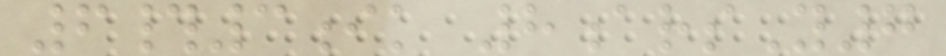6#3ik 8arsY7
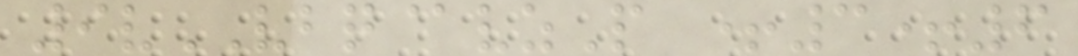9vVBQ@vzP +3+6
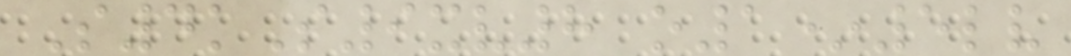S4kS9xv8 o1*5lv
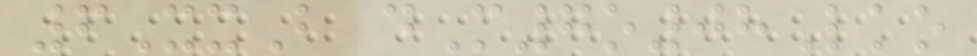6XxB dM7o08Lko
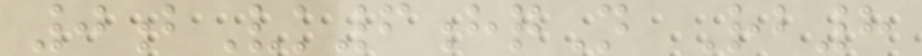0bVk6hqN Rb8
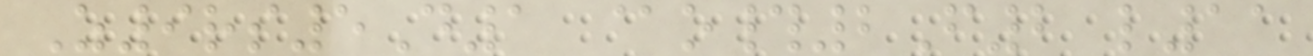Z9rs5D1 @o#2F2 l11
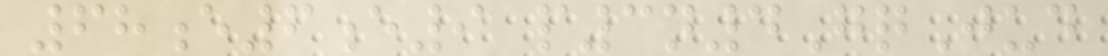68e6e9 p3n4GqJud
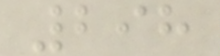298
